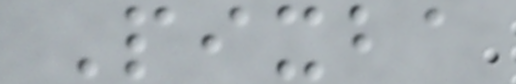Pixba
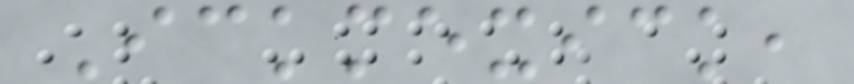Ickmexick,
